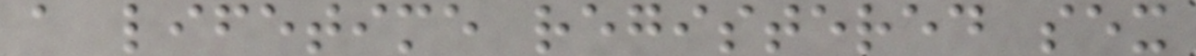a lifetime registered sex
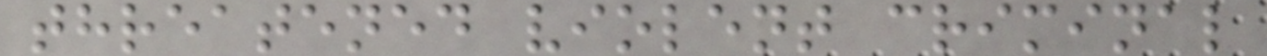threatened violent criminal
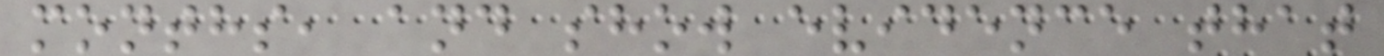months, and show evidence that
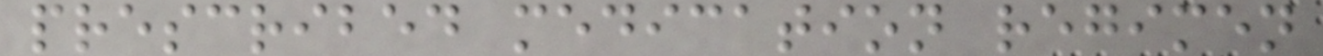prescribed medication regimen
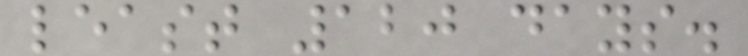least 120 days.
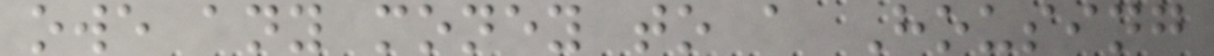owe any money to a Housing
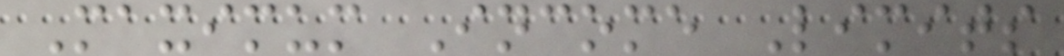Maximum Income Limits
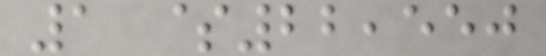1 $22,550
